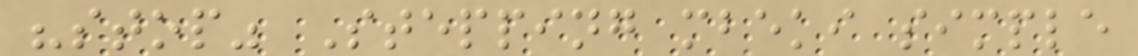"stop" Stepping mbeki simple
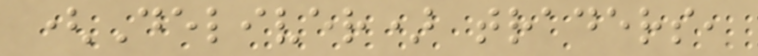(Deliver) traders,
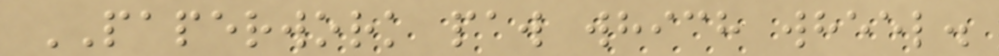PAPERWORK paw which wheel.
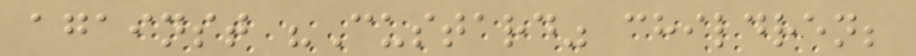against "Custard" children;
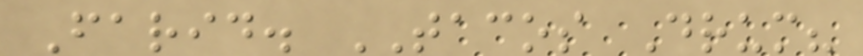Farid. TACOS Drum?
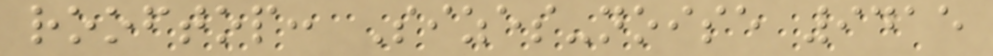rooftop: Sizes-noise 9415
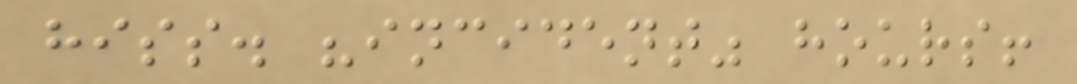hiss. "incident" hours!
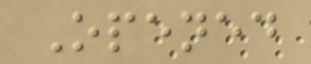Opened
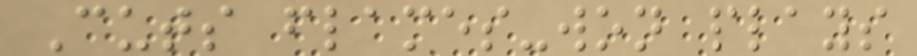Cuts flames-won plays
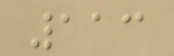113
